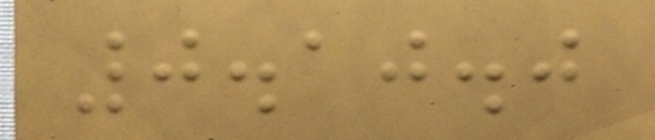0.10.0
